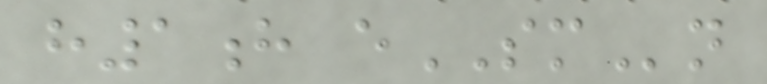h1h eSMn
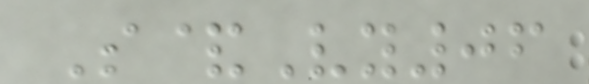S&Vy06
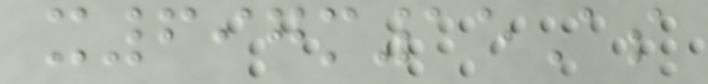x697m15As
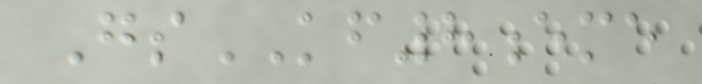GsKF8eme
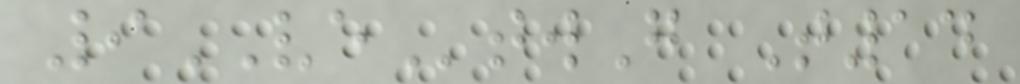9VEtwG T14
